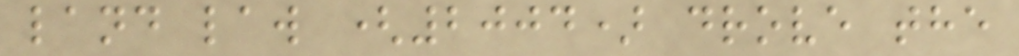land law (2004) drove the
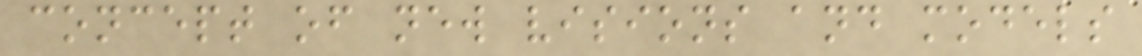concept of new visions and models
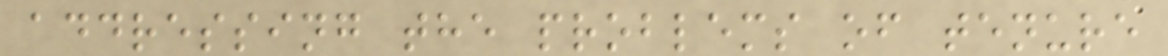addressing the problems of tenure
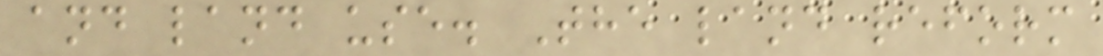and land use. The land reform
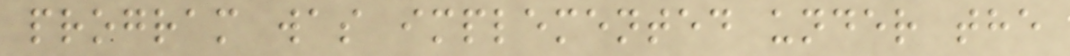program was implemented under the
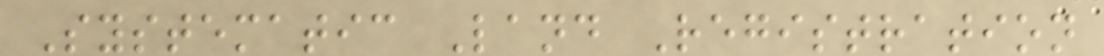Systematic Land Registration
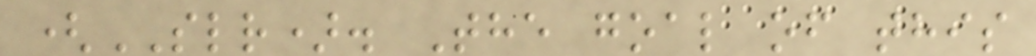(SLR). The goal of this
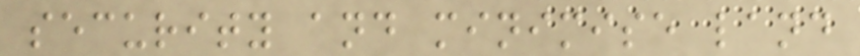security and minimise land
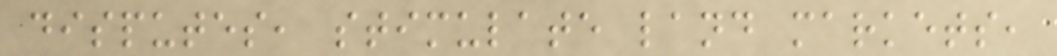disputes, stimulate land markets,
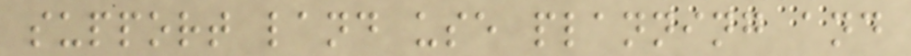support land use planning and
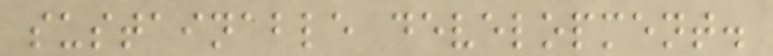sustainable development.
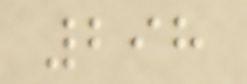298
